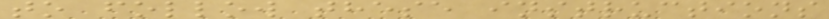to follow these instructions
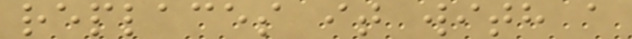replaces it with a
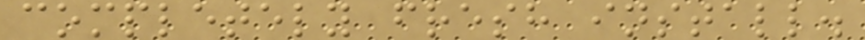completely fresh install.
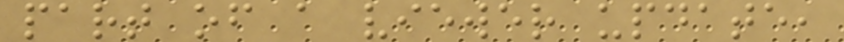part of a viewer update,
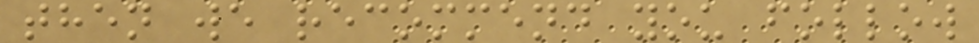then we recommend you follow
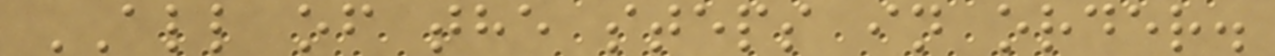ALL of the steps in order.
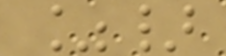%}
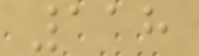118
